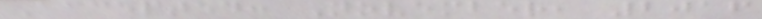Accepted: November, 2016
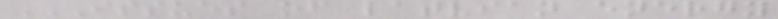ISSUES OF LATVIAN ENERGY
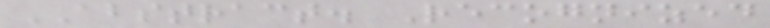ABSTRACT. Recognized
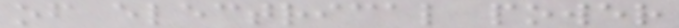of electrical power
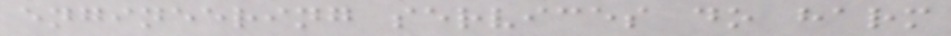engineering services do harm
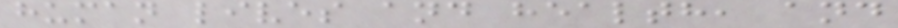human lives and health, and
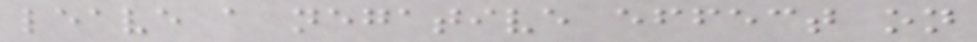leave a negative effect on
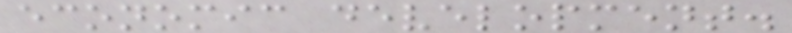economic development.
